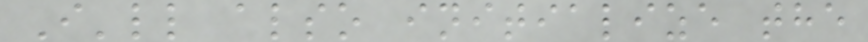I'll also initialize the
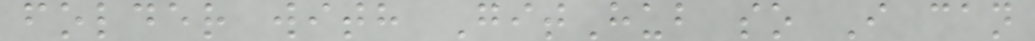folder with GitHub so I can
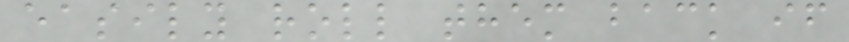easily roll them back if
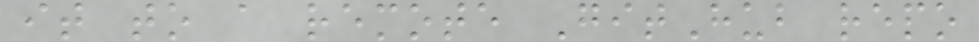it to a remote GitHub repo
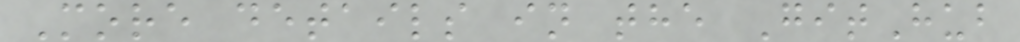More details in the GitHub
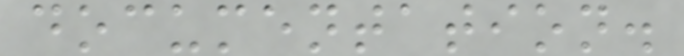documentation.
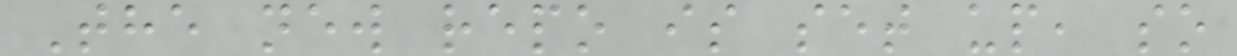The new repo is set up, so
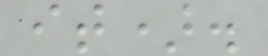it).
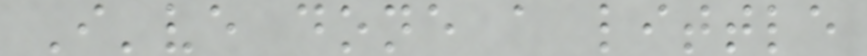I've done a little
